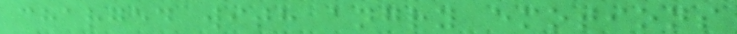charged with angry emotions
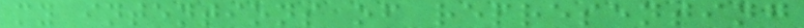my intentions of representing
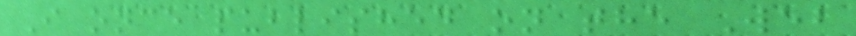I once published on the Web
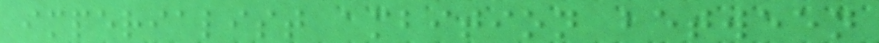imperialist ambition between
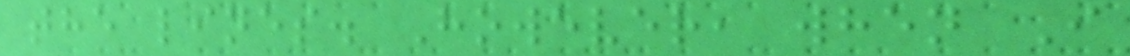the lines. However, when I
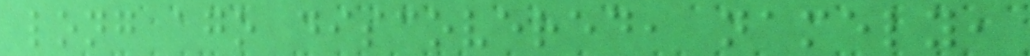long ago discovered, namely,
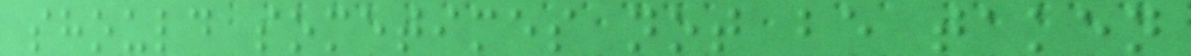should sometimes not be taken
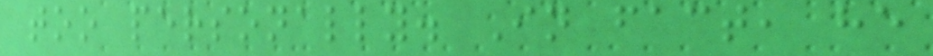too personally. In fact, he
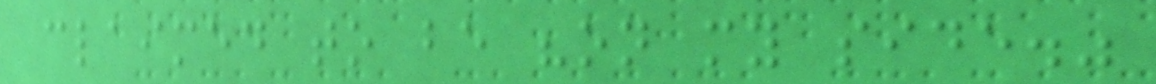claimed to be "on my side."
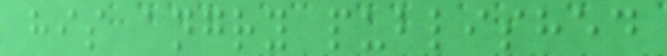his angry published
